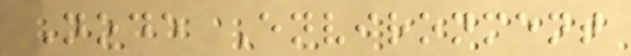Node Environment
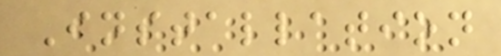Installation
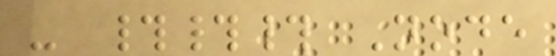- ### Node
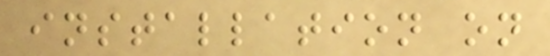installation on
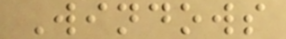Windows
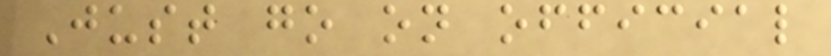Just go on official
